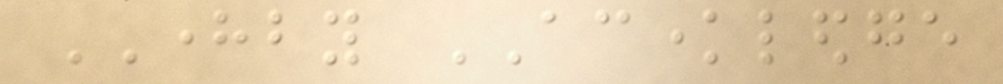HEREBY ACKNOWLEDGE
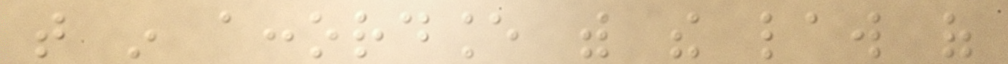that in accordance with the law of
